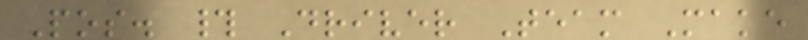Pos. # Driver Team Make
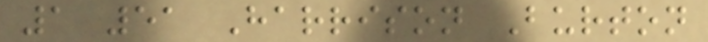1 51 Harrison Burton
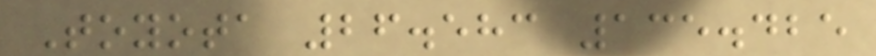Toyota 26.583 135.425
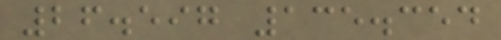26.597 135.354
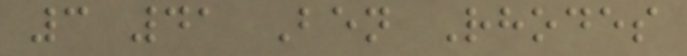3 41 Ben Rhodes
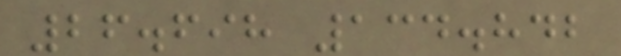26.698 134.842
